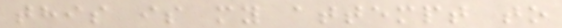this is my attempt to
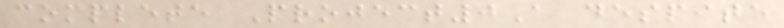complete Project0A despite
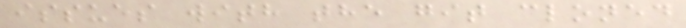issues with the git cloned
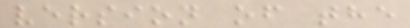version of the
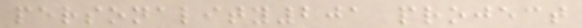personality201 project
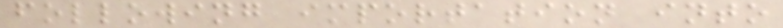following importation into
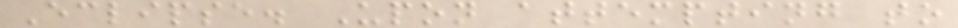Eclipse. Upon attempting to
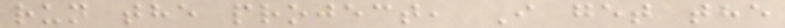run the project, I get the
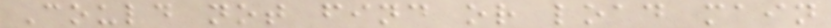Could not find or load main
